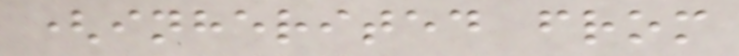(inherited from
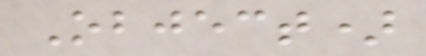Object)
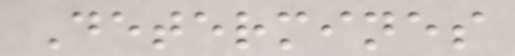Determines
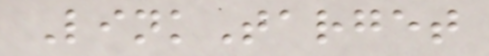LinkTarget
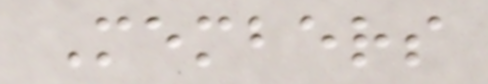Members
